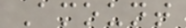Amount
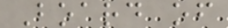Board of
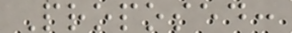Proposed:
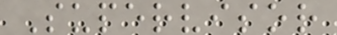Supervisor
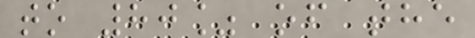to 80% of the
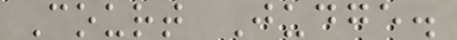Court Judge.
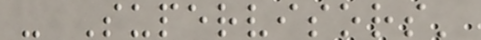- Supervisors'
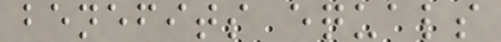benefits equals
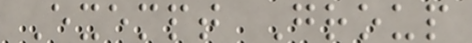Exempt Group
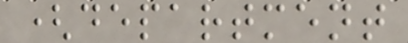(department
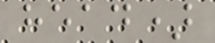head)
